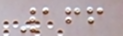166
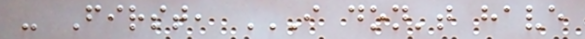- First, I DON'T HAVE
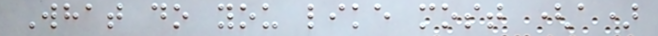What do you like most (a)
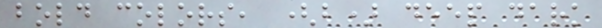bold colors, (b) deep dark
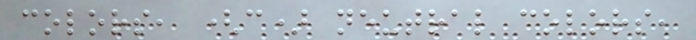colors, (c) neutral colors,
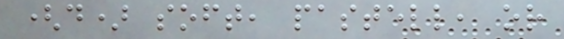(d) soft, pastell, or
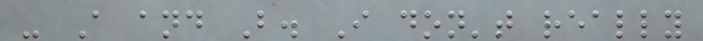- A and B. I don't really
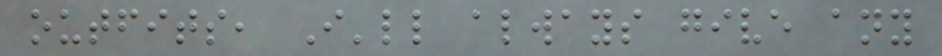outfits, I'll always give any
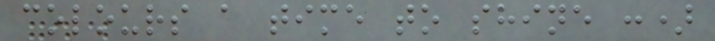colours a time to shine :)
